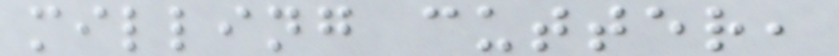milling cutter,
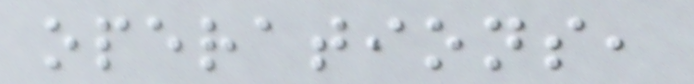operations,
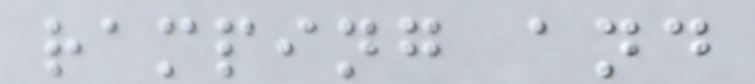ramping and
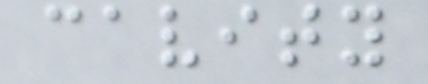cavity
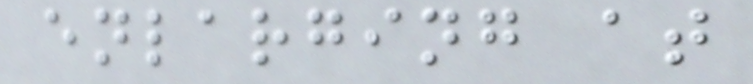enlarging at
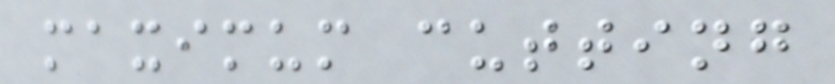maximum cutting
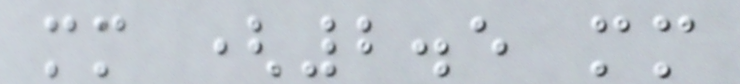mm (2.5 mm
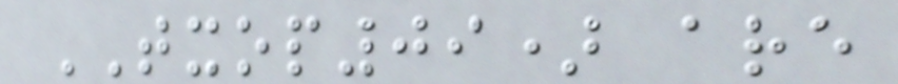TXOP09) are
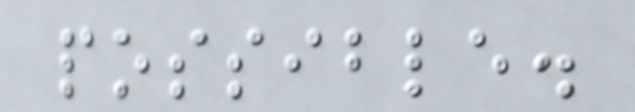possible.
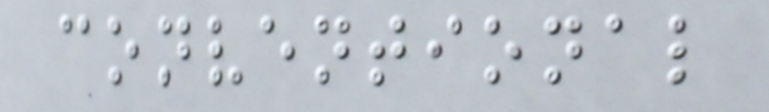conventional
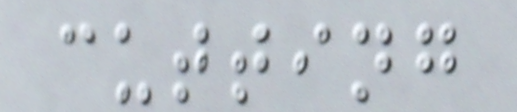cutting
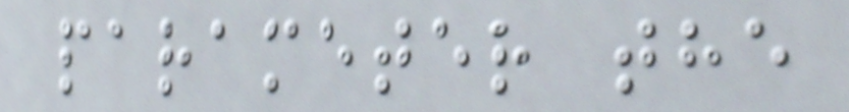parameter the
